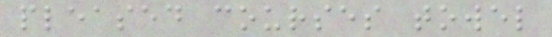pleased courses towel
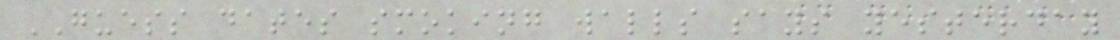GUESS dates smoking walls says yesterday
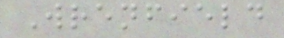Wrenfield
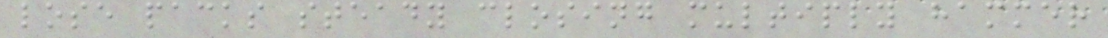lose packs steady closing multiply hammer
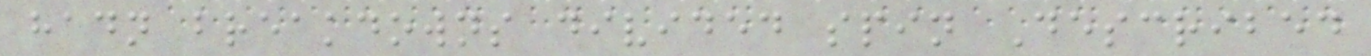hadn breakdowns divided spin Described
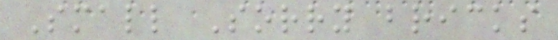Small Sorry bricks
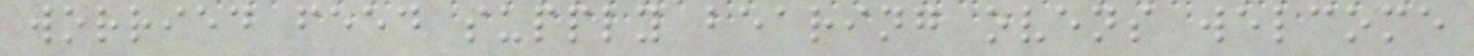worried feed supply bearing ovens welcome
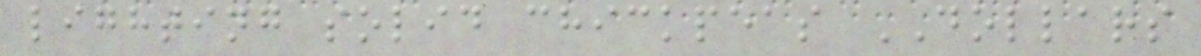lighting solid chickpeas DOLLARS
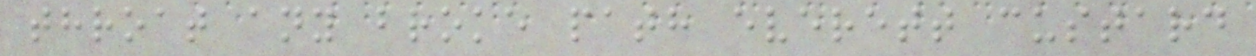throat any broke path everett custard
